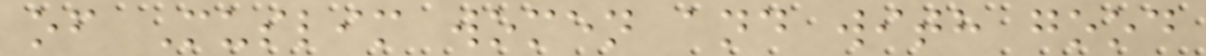of Muslim women and with good
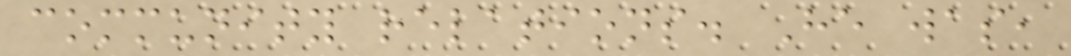community relations. He was,
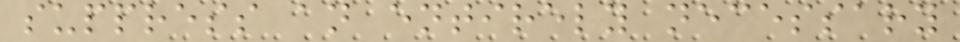suppress an entirely necessary
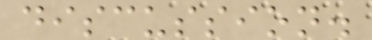discussion.
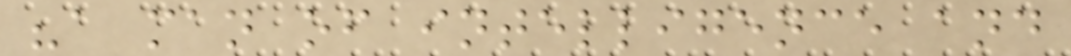"a man of intelligence and
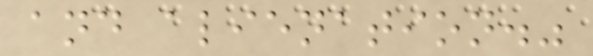and alienation."
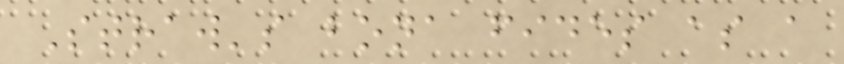Straw's bona fides as a
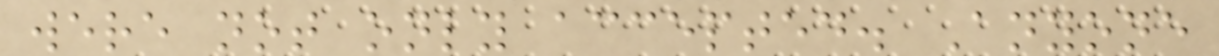were not only accepted. Anyone
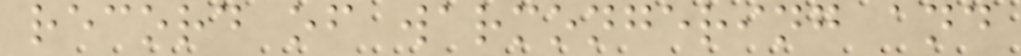record of warmongering and
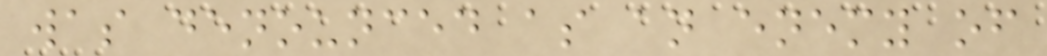was denounced as an enemy of
